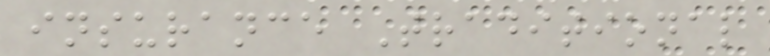insurance Traditional
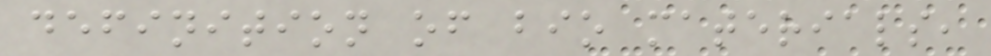definition of bio materials,
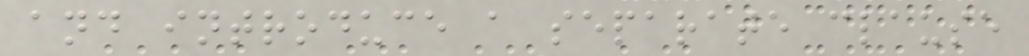and introduce a separate clause
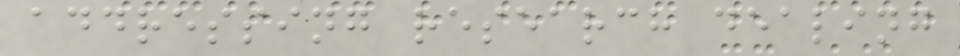addressing research dealing
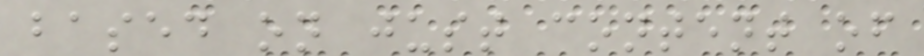based on just content of
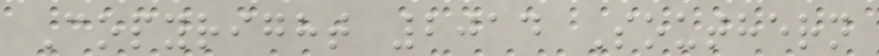Copyright 2014 Southern
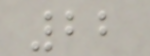22
